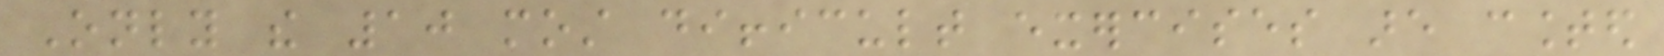Only the 10 most difficult exercises are counted
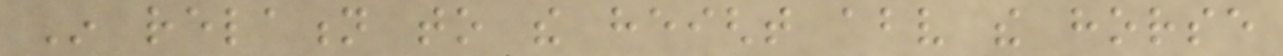In relation to the height above the horse
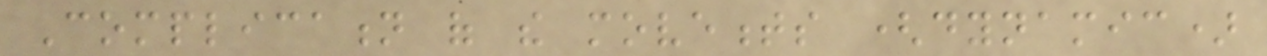Complication of the movements (dynamic)
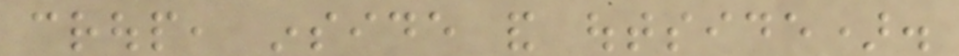croup, inside and outside).
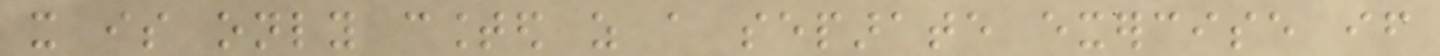it is only counted as a separate exercise if
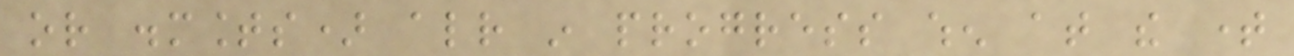or dismounts) already in progress when at the time
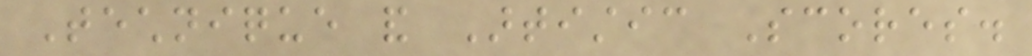Technique and Artistic Scores.
